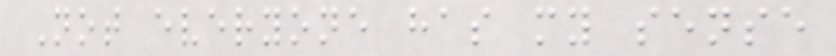Not everyone has my sense
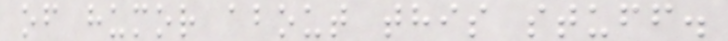of humor about this stuff.
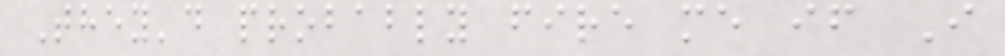They'd probably fire me if I
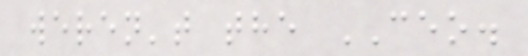weren't the CEO.
